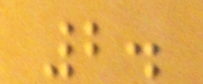2.
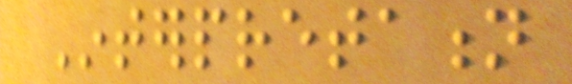Interpretation
